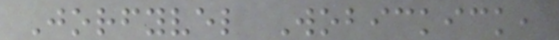Jorfyvel Wobickick,
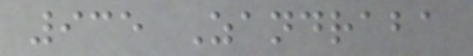935 Zandraba
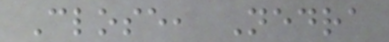Close, Nedra
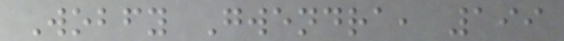Wobfy Gwendra, 199
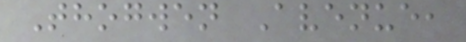Thogwen Avenue,
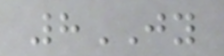8JY
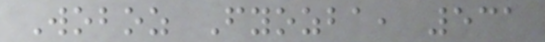Woboz Fyozba, 531
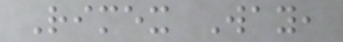Rimex Way,
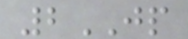2JP
